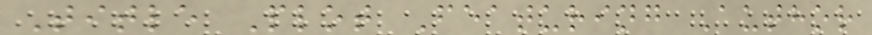Title Plot Featuring Author
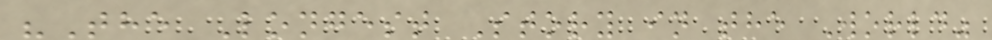"The Longest Story in the World"
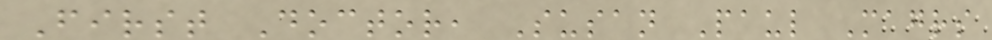First Doctor, Susan Paul Magrs
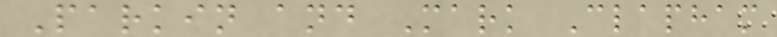Parkin and Mark Clapham
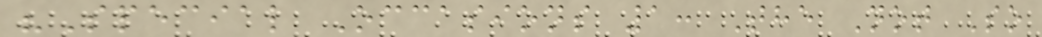"Special Occasions 1: The Not So
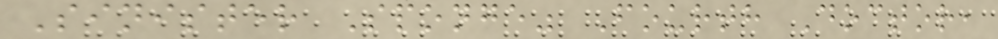Sinister Sponge" Fourth Doctor,
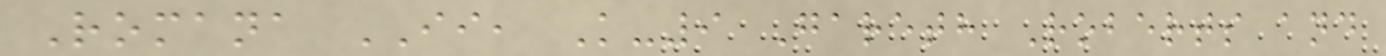Romana II, K-9 Gareth Roberts and
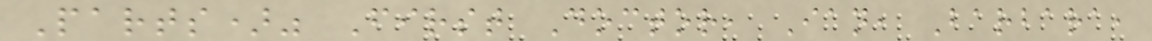Parts)" First Doctor, Ian, Barbara,
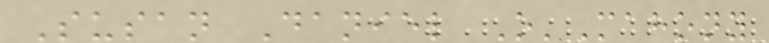Susan Daniel O'Mahony
